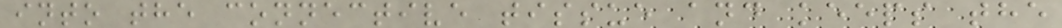into the connective tissue and keeps the
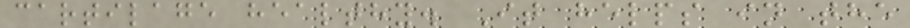cartilage healthy. It helps in the
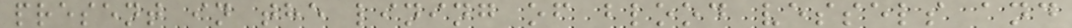present in the lining of blood vessels and
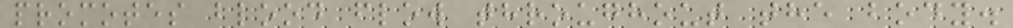promotes blood flow throughout the body.
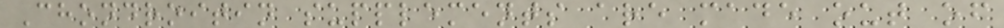Chondroitin supplements are made out of
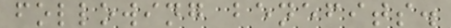following benefits.
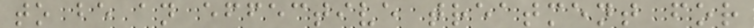to be an effective treatment for
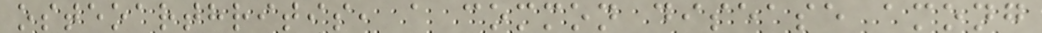osteoarthritis, a common disease among
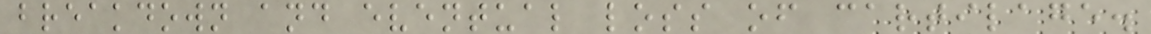breakdown and eventual loss of cartilage.
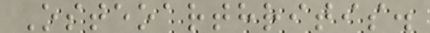Osteoarthritis.
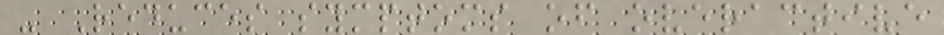- Reduces symptoms of overactive
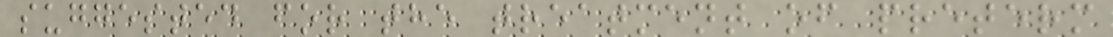suggested for the treatment of preterm
